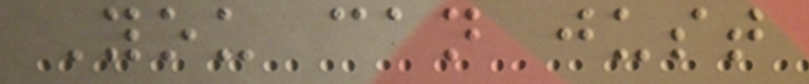You can just
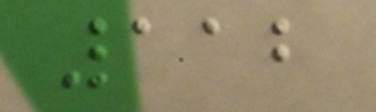112
